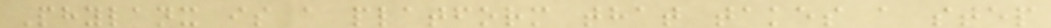Phylanx is a platform that takes a step
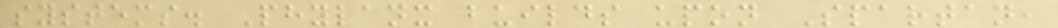systems. Phylanx builds upon Spartan,
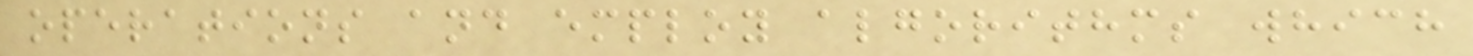operations and employ algorithms which
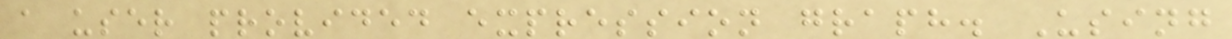a user provided expression graph. Using
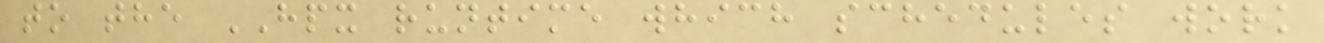to the HPX runtime which schedules work
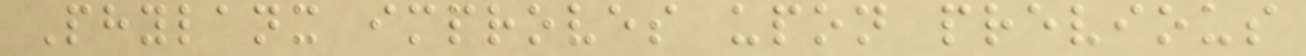Phylanx improves upon previous
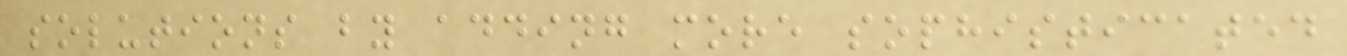solutions by adding more sophisticated
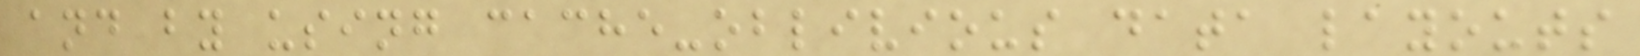and by using cache-oblivious data layouts
